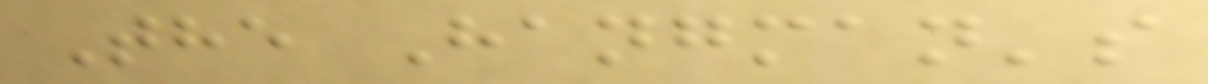The Hangman's
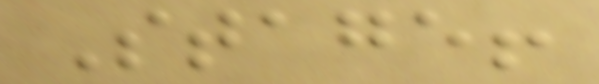Stage!
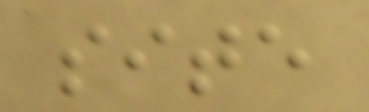site
